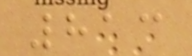813
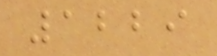1229
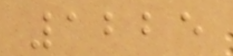1225
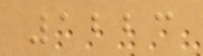1223
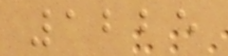1225
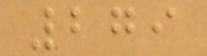279
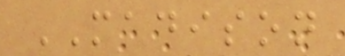MADISON
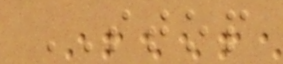STOP
